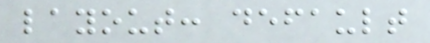layout: default
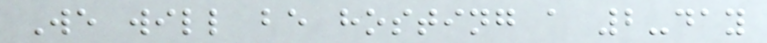We will be hosting a 2-day
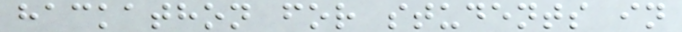hackathon for students in
